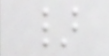}
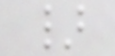}
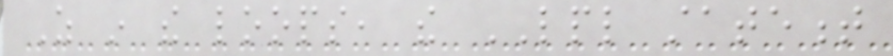As in the loops, the LPL statement
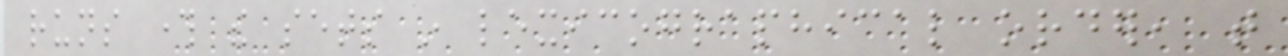runs through the sets in lexicographical order, that
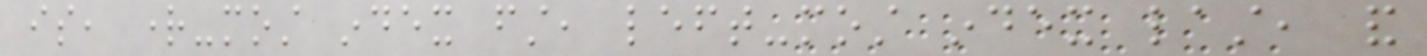is, right-most index first, left-most index last, and
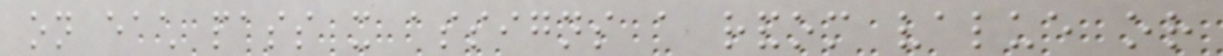on each pass it assigns a random value or
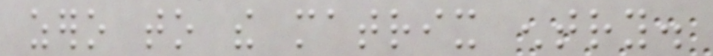zero to the matrix entry.
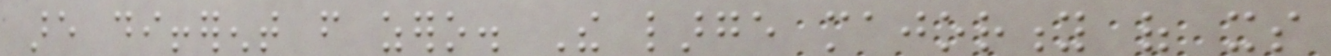are different from zero. The large majority of its
